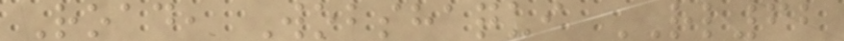Road, Wobshaqui RL62
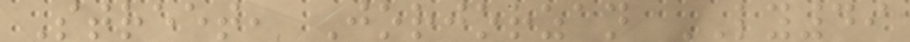Street, Jorjorzan LY49
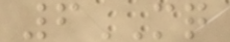6MQ
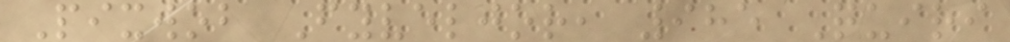Pixwob Fyveljor, 985 Quiri
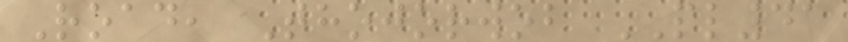Road, Thojorwob PL41
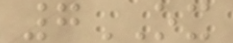7OX
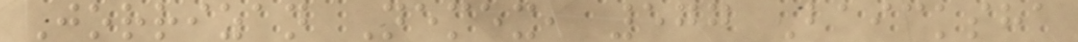Jorrizan Nemex, 577 Baicksha
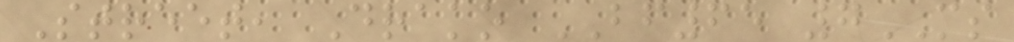Street, Drako BF65 7MS
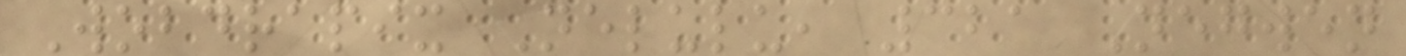Wobdrapix Nelulu, 321 Negwen
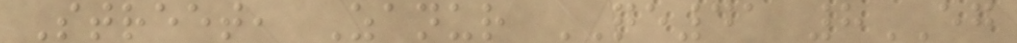Street, Zanur QE41 8EG
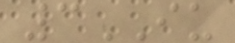3IU
